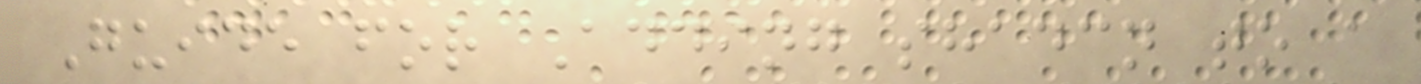Guide for Adding shadcn to a
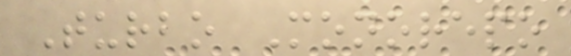Turbo Monorepo
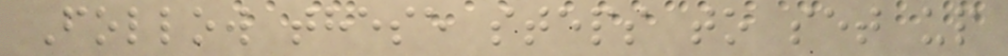Follow these steps to set up
